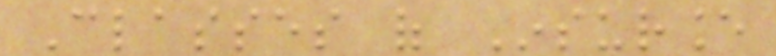Classes of Insurance
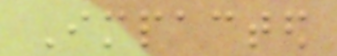Impacted
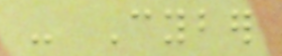- Cyber
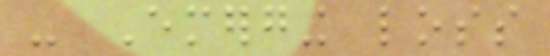- Emerging loss
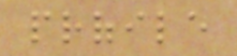profile
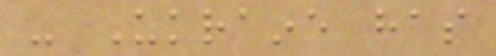- Ukraine has
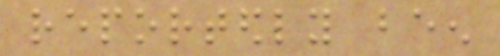reportedly been
